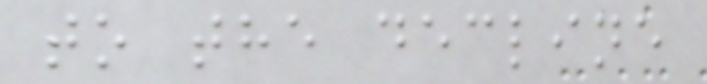to the decline
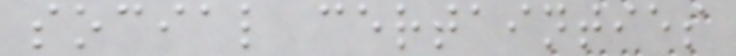social certainties
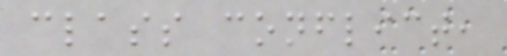class conflict,
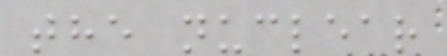the nuclear
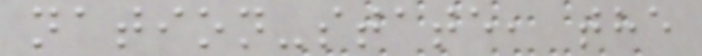nation-state, the
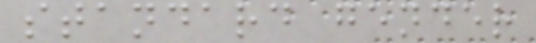standard gender
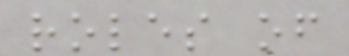roles of
